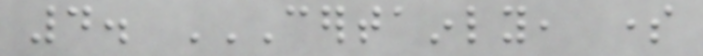4. CERTAINLY, SOME
